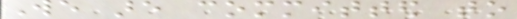We are committed to
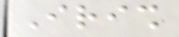Irish
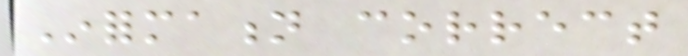Information correct
